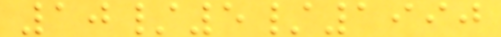10/5/1990
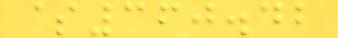$360.42
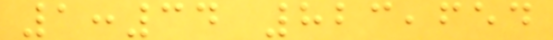1:34 823,654
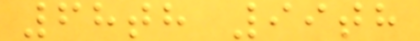68th 99th
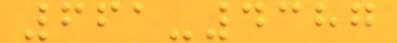661-4387
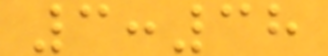3:38
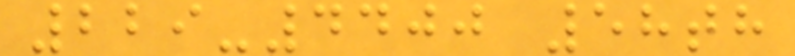229-4400 58th
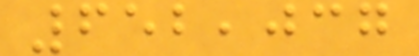652,037
